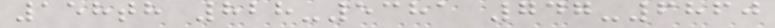158th 828-5381 747-6860
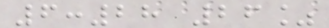6:28 26%
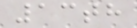13th
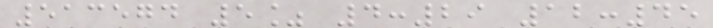513574 5% 4:29 12:45
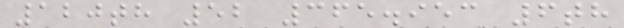120th 52 365.953 6th
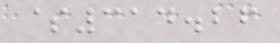$314.26
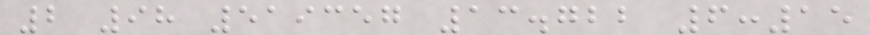2 98 519357 13.722 6:15
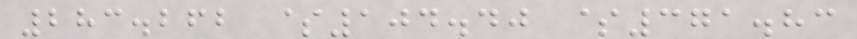283.262 $104.40 $371.83
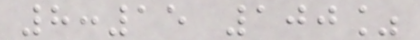8:15 100%
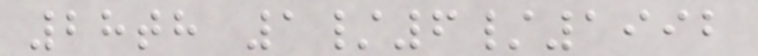28th 1/6/1992
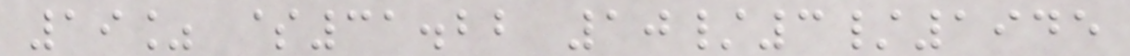19% $31.22 10/3/1945
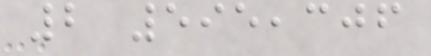2 595,306
